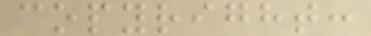copyright:
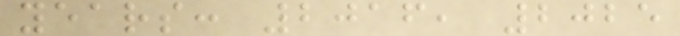years: 2016, 2025
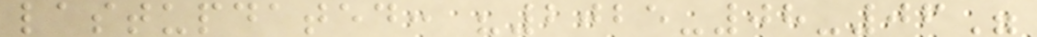lastupdated: "2025-08-06"
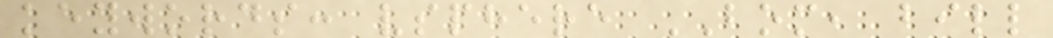keywords: vsphere BOM, bill
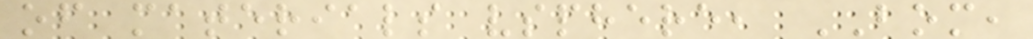of materials vsphere, BOM,
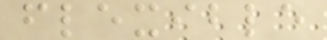flexible
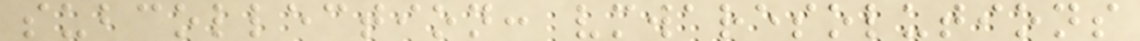subcollection: vmwaresolutions
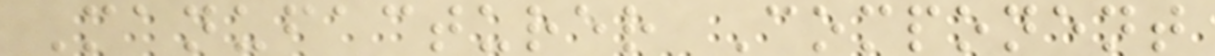Manufacturer Component
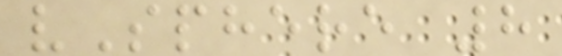vSphere 8
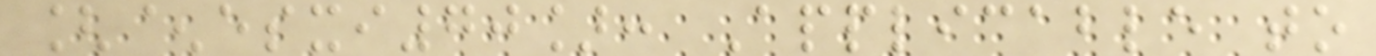[^esxi70]: Applicable to
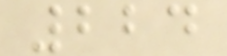224
